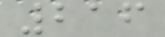216
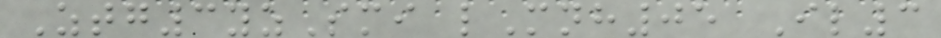Ztg3yzSmi lMnh05 Il3
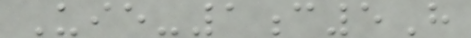Uie-1c5H
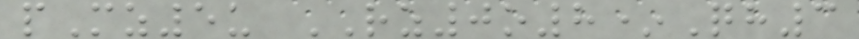pMz5u RZ0o8*Qh3
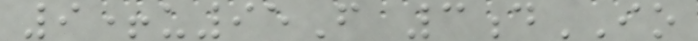9+u95F 3dIO
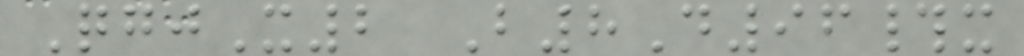QgjX2 B8D96#x
